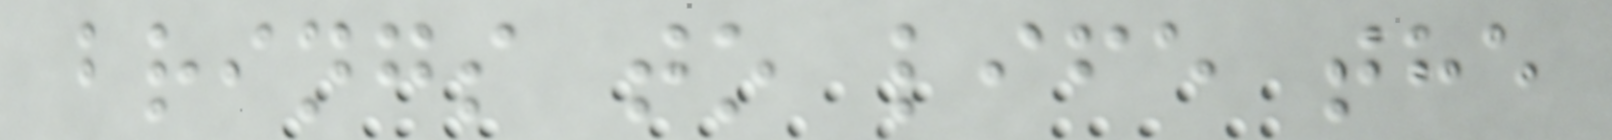brings to life the
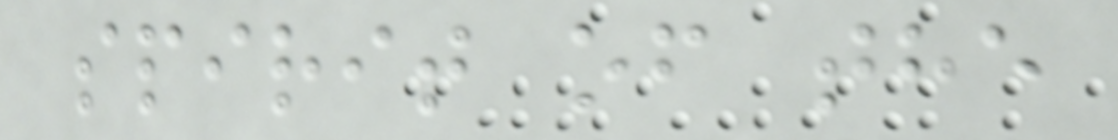spirit of the
